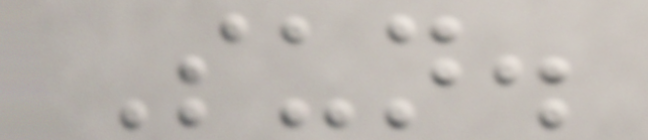Sun.
